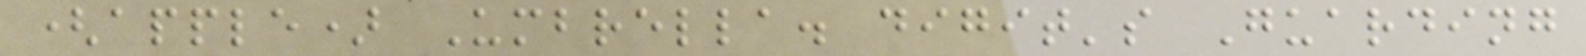(apple) Umbrella. digit's Guarding
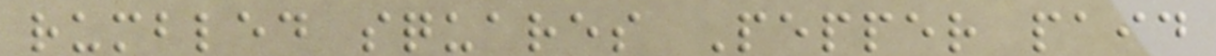rumbled squares Pepper paid
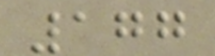177
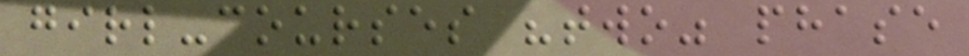girl-courses "two" phase
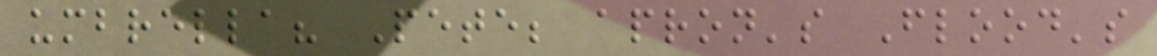umbrella? Pete; apron's Flood's
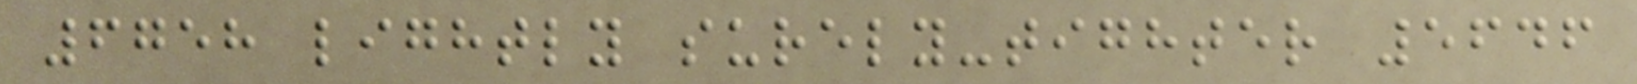6758 lightly surely-tighter 5646
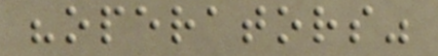"operators"
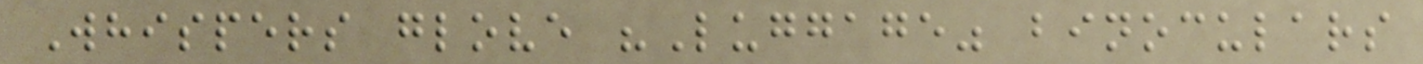Whispers glove "Luggage" binoculars
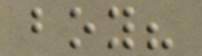boy?
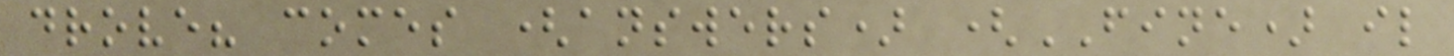drove? comes (answers) (FINE) il
